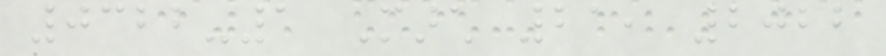0322-1 March 21, 2022
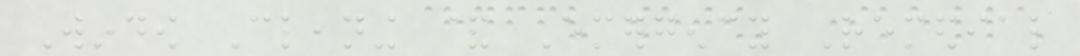Window Cleaning & Emergency Remedial
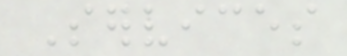Services
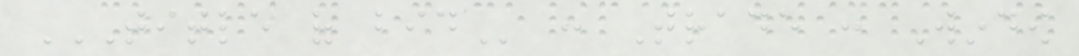TITLE OF BID : Trade : Window
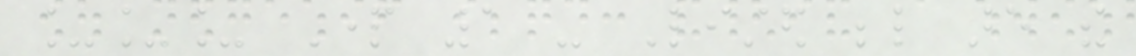___ Part 1 - Listed below are the
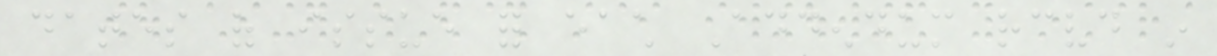dates of issue for each Addendum received in
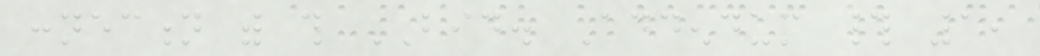connection with this BID. Addendum # 1,
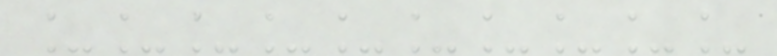__________
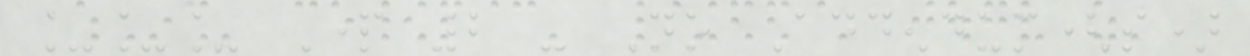___ Part 2 - No Addendum(s)
